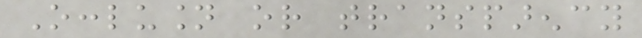Occlusion or transparency
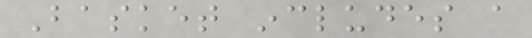Basket includes a
